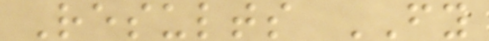Results FY
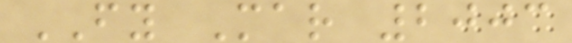FY Mar 2003
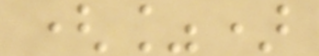(%)
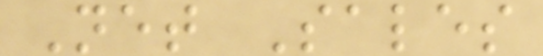Net Sales
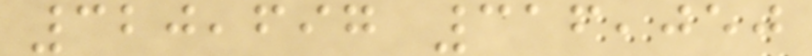320,697 316,050
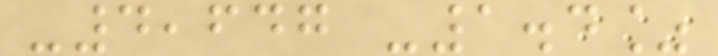-4,647 -1.4%
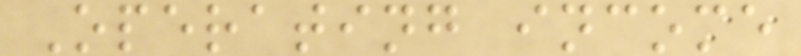Operating income
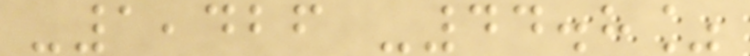-1,426 -44.8%
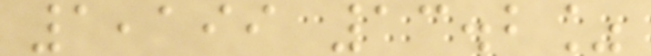1,199 13.2%
